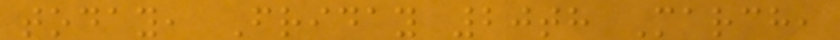today, Friday 20th March,
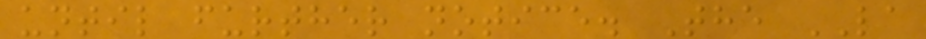until further notice. The LA
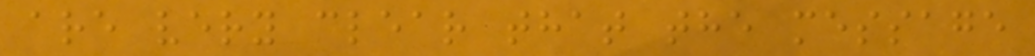are very clear that the message
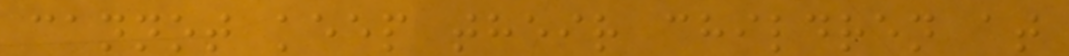cannot keep their children at
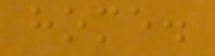home.
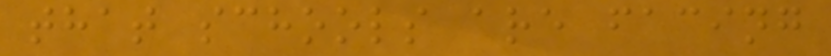that schools are facing
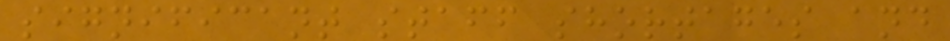significant staff shortages and
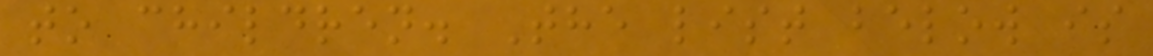to children. The list below is
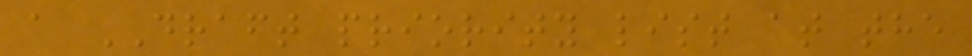a DRAFT priority list at the
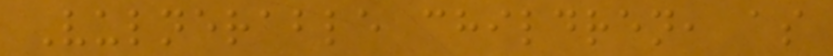Vulnerable children, as
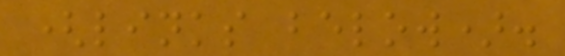(links below).
